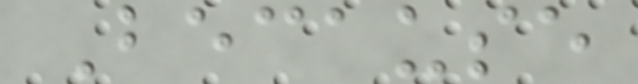Because
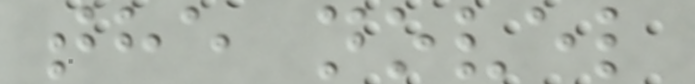the novel
